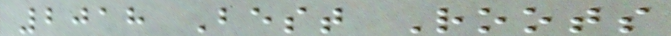2018 Best Roots
